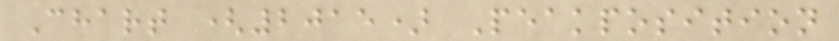Chart (2015) Peakposition
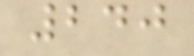240
